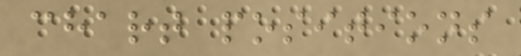chart positions
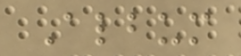Album
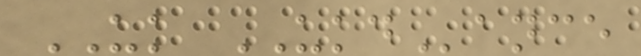UK UKDance
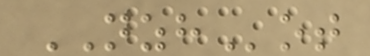NZHot
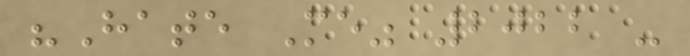"Hate Me" 2022 -
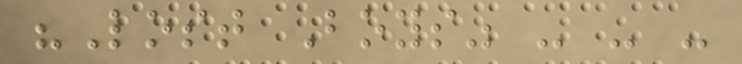"Lost Boys" - - -
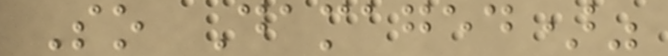So Damaged)"
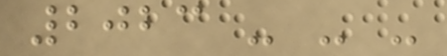2023 - - -
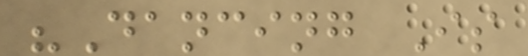"Dancing Is
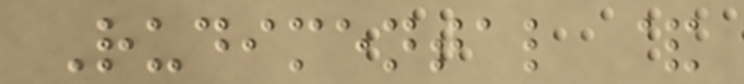Rudimental &
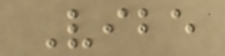Vibe
